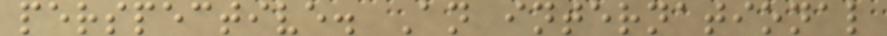perspective. An international
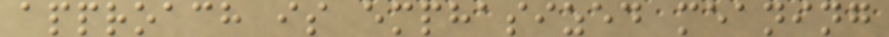approach is emphasized meaning
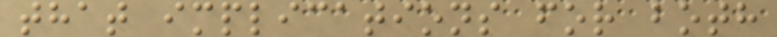that implications for both
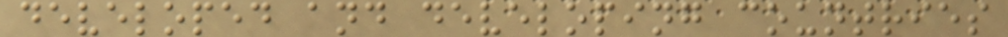developed and developing countries
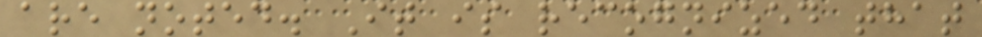are noted. It is recognized that
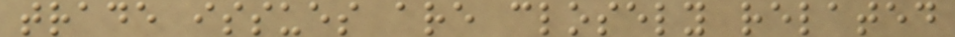trade issues are closely related
